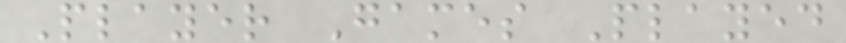Player Games Played
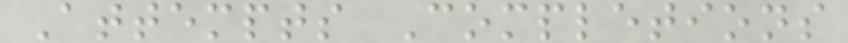Attempts Completions
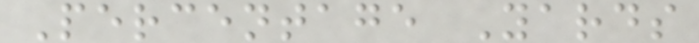Percentage Yards
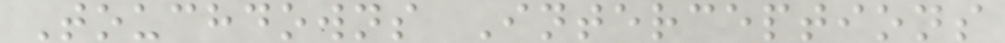Touchdowns Interceptions
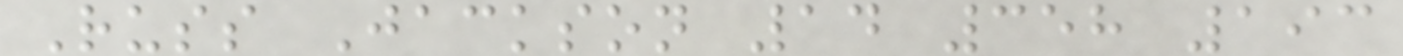Russ Jackson 14 358 193
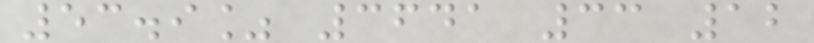53.9% 3641 33 12
